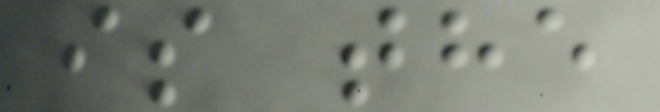is the
